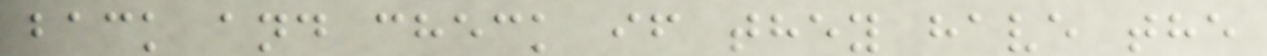back and check if they have the
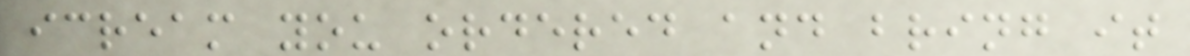icream you ordered and bring it
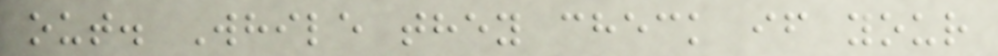out. While they check if your
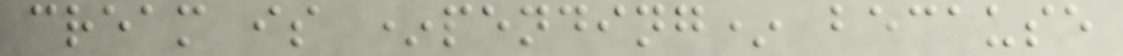cream is *pending* because
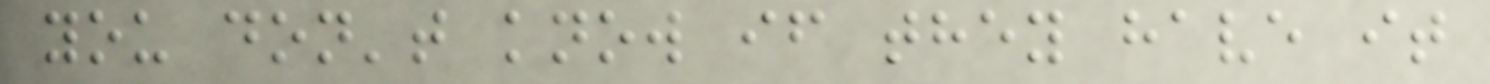you don't know if they have it
